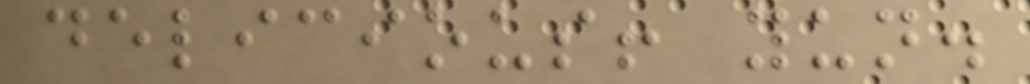delicious! yun.
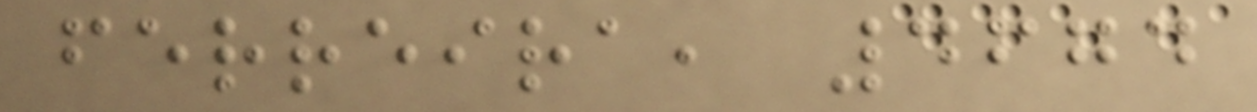ferreira, 4674
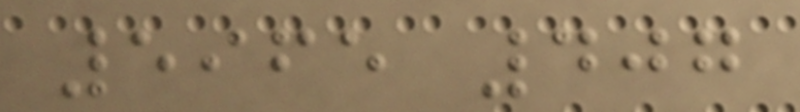5965 407
